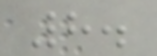8.
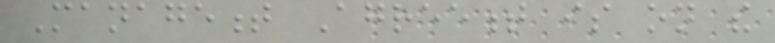Management Agreement is on the
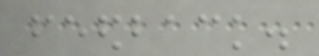feedback.
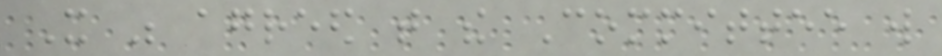It was agreed that the Committee will
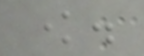know.
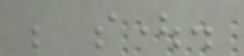be sought.
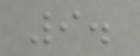9.
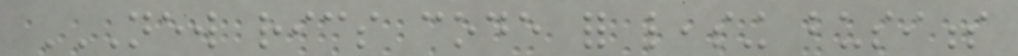NEW RICS CODE FOR LEASING BUSINESS
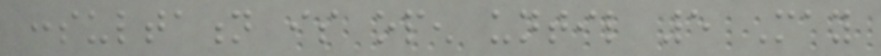consultation is open until 5 May
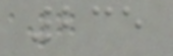235
